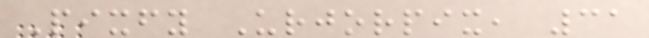Pixfy Urjorpix, 31
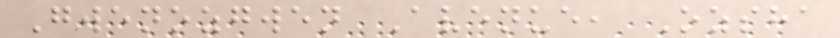Gwenozgwen Avenue, Ozsha
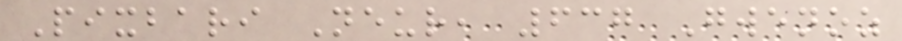Pixbari Neur, 637 Gwenoz
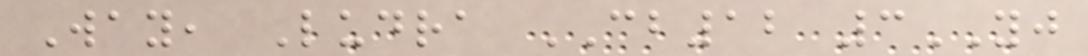Way, Ludra CB12 3YJ
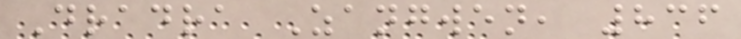Dradra Zangwen, 836
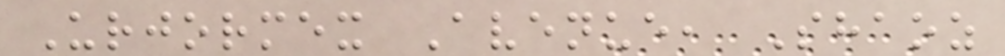Urjormex Avenue, Shaoz
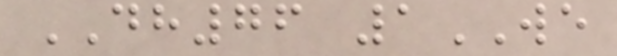DH76 1WE
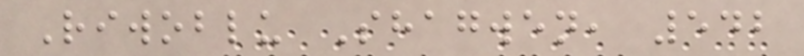Riwoblu Shagwen, 542
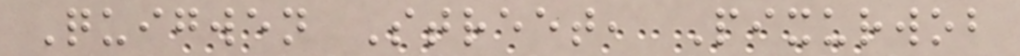Quigwen Street, Pixurwob
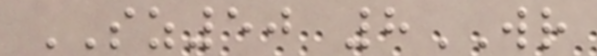SZ50 8WR
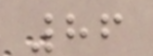86
